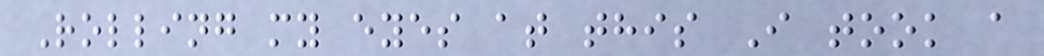Rolling my eyes at this I took a
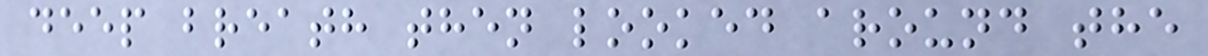deep breath then looked around the
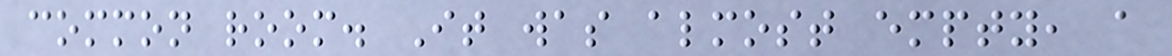common room. It was almost empty, a
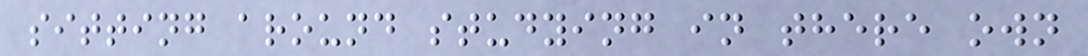sitting around studying in there own
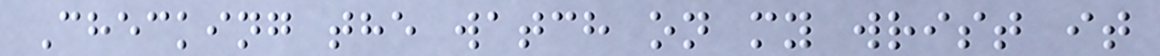Checking the watch on my wrist it
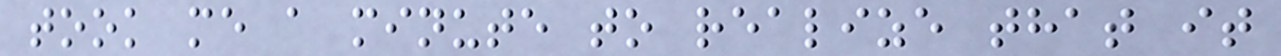took me a minute to realize that it
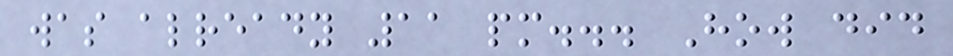was already 11 pm... How did
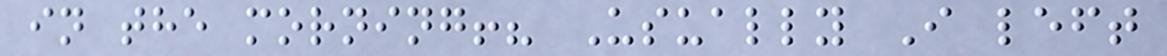in the morning!? Usually I left
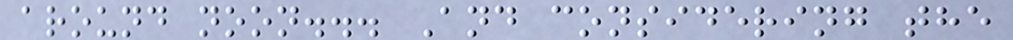around noon... And considering the
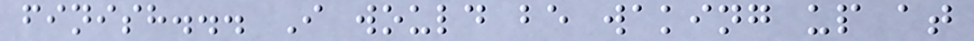finish... I would be waking up at
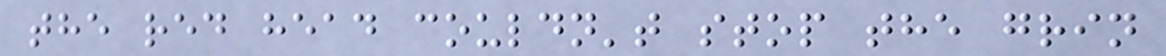the red head couldn't stop the grin
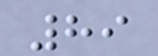89
